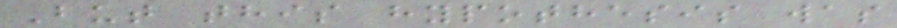But this hypothesis was
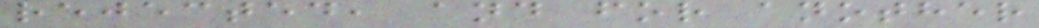rejected, and for another
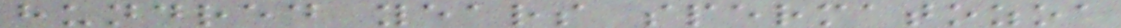hundred years spermatozoa
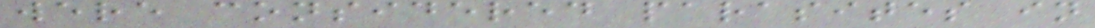were considered parasites in
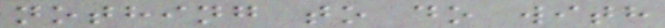nothing to do with
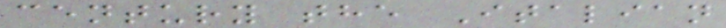century the Italian
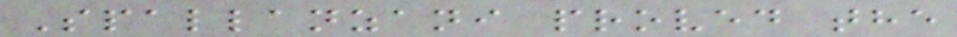Spallanzani proved the
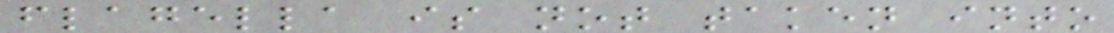flagella is not taken into
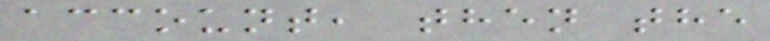account, then the
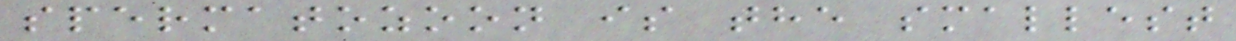spermatozoon is the smallest
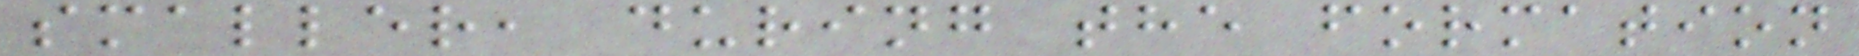smaller, during the formation
